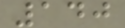140
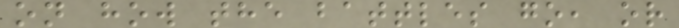on how the battles go, or
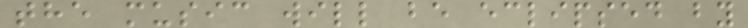the music will be eclipsed by
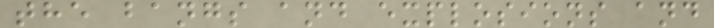the bangs and explosions and
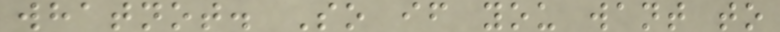whatnot. So if you want to
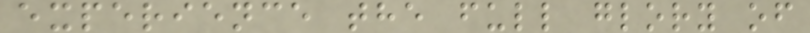experience the full glory of
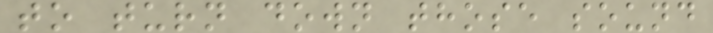to turn down those sound
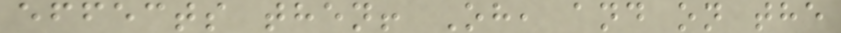effects then! Oh, and on the
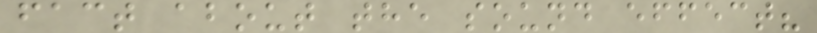fact about the sound effect?
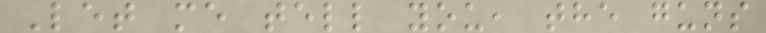Let me tell you, the guns
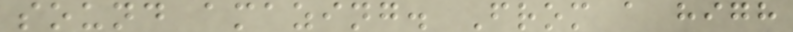sound amazing. From a high
